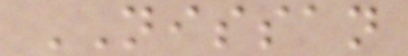NISSAN
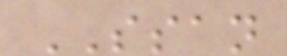SSAN
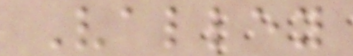Valley
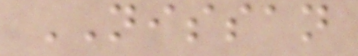NISSAN
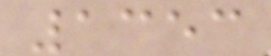1353
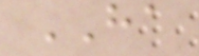HA
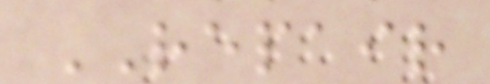REPAIR
